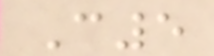C5
